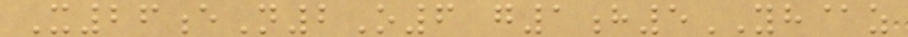X26eN2O6 g1h5YH@z
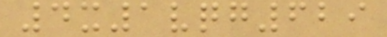4x1vqg629
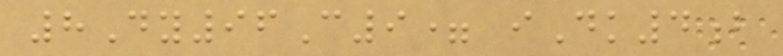8Dy96C9= iDk4b
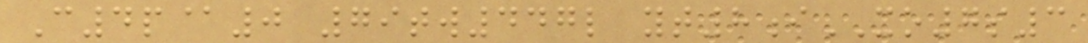C4p@0 79tw447l yt8iXO7s3
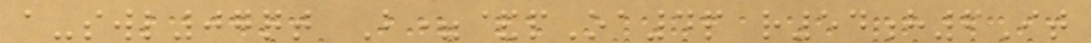a-swl07qt B=&pOa4p r54h6It
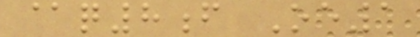@q8f Oe1
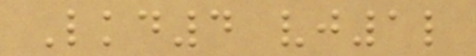Lkd4 vj1l
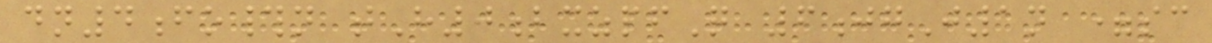dn4fo#n tH0bxzpfQ 6jgJ1n =sc
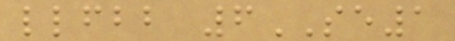llfbb 6SE1
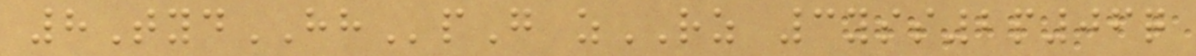8TydHHpG zRZ 3yss2p06q
